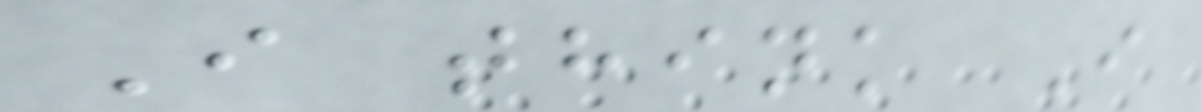I think I
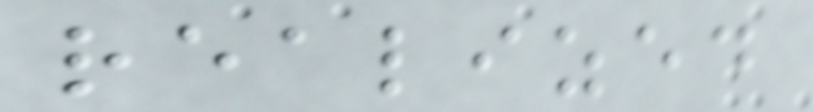realized
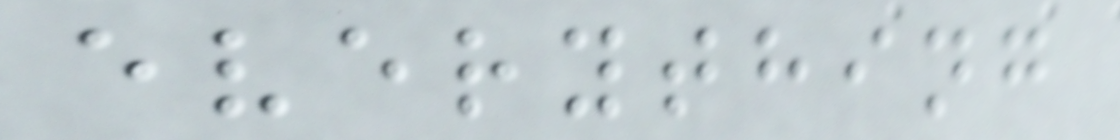everything
